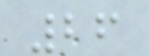26
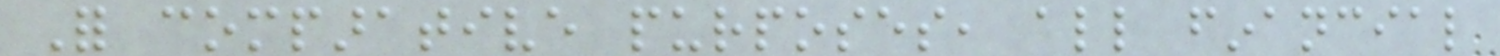For comparative purposes, all financial
